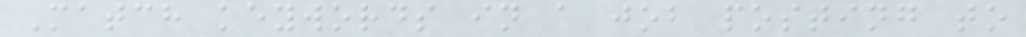Match keywords in a job posting to
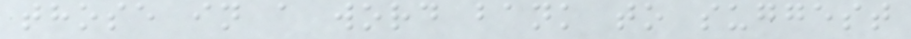those in a word bank to suggest
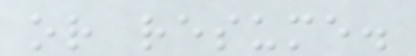or resume.
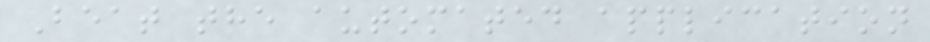Beat the automated application
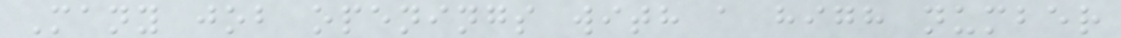Many job openings with a high number
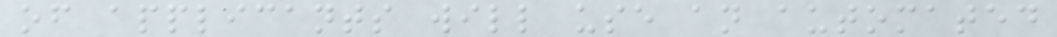of applicants will use an automated
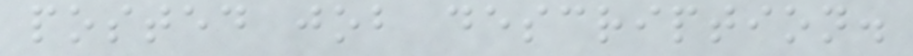posted job description.
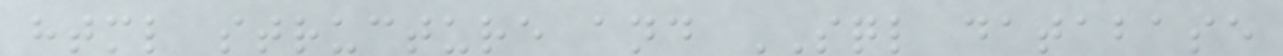html structure and SQL database
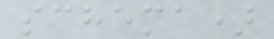schema)
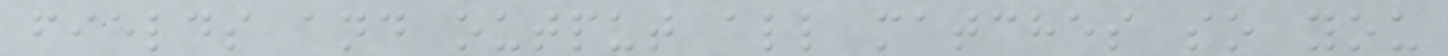fields and output all matches so you
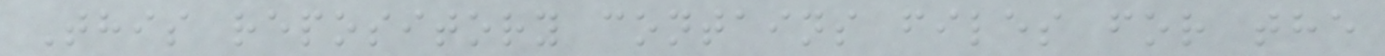This repository contains files for the
